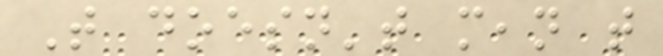That doesn't mean that
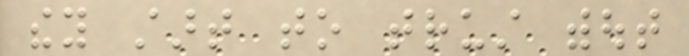they start to trust without
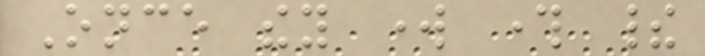Once they work through their
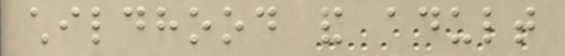childhood and adult
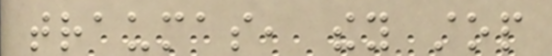traumas, they stop
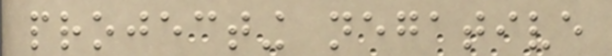projecting negative
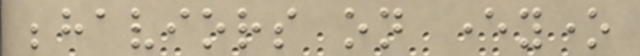behaviors on everyone
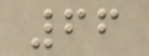66
